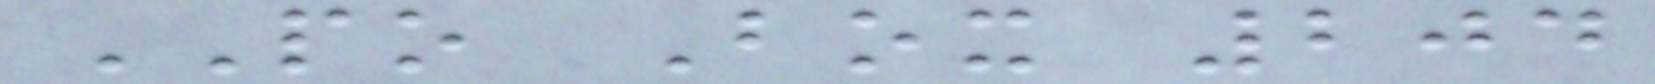PO Box 204
